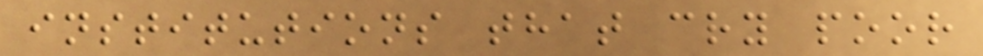institutions that cry poor
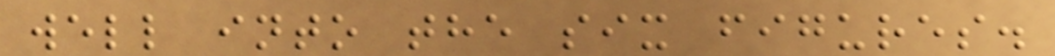well into the six figures.
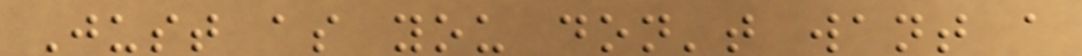Just as you don't want a
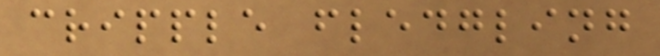cripple fledgling
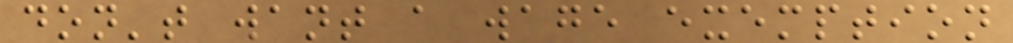don't want a wage exemption
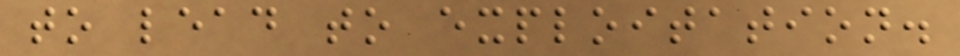to lead to exploitation.
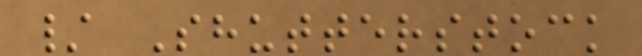/ Shutterstock
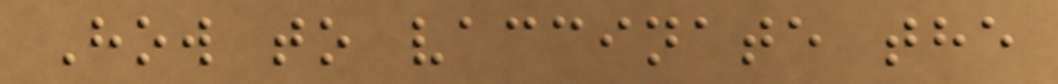How to vaccinate the
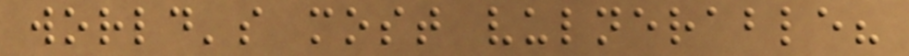world's most vulnerable?
